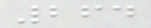264
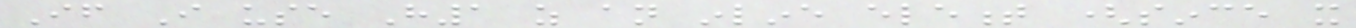If I use H1 as an inline element (since it
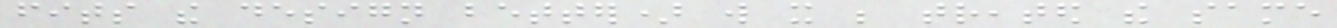fits the design better) will it be treated the same
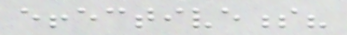effectiveness?
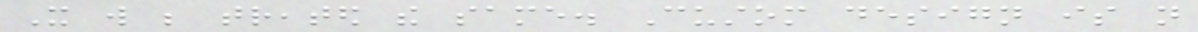It will be treated the same. Custom design is not
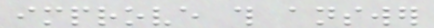improve this answer
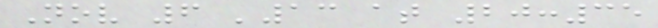Nov 6 '13 at 20:35
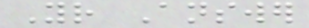Your Answer
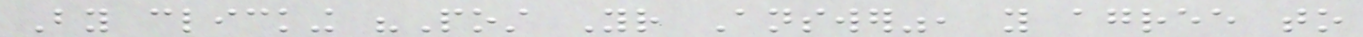By clicking "Post Your Answer", you agree to
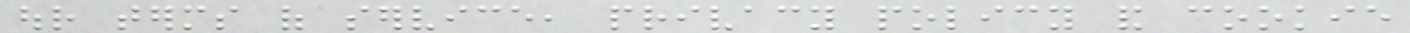our terms of service, privacy policy and cookie
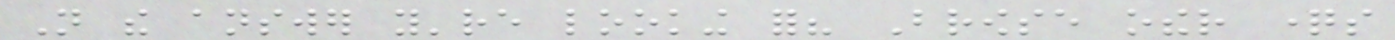Not the answer you're looking for? Browse other questions
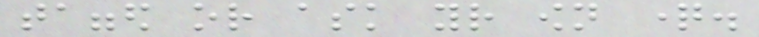tagged or ask your own question.
